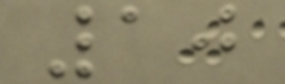10
